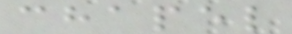chapel
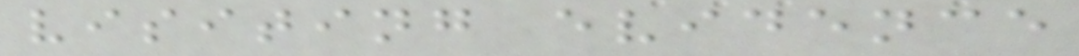visiting evidence
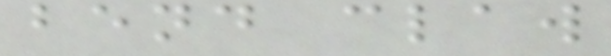bend claw
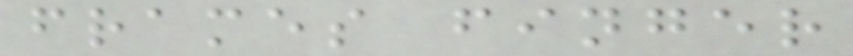frames finger
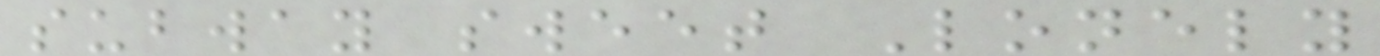subway sweet Lonely
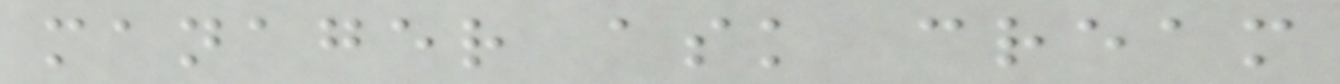manager ask cream
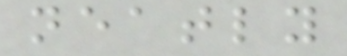neatly
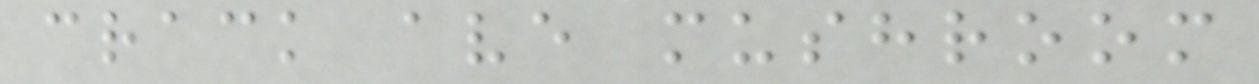crack ave mushroom
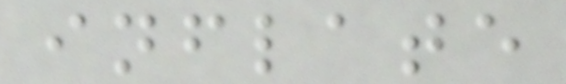inflate
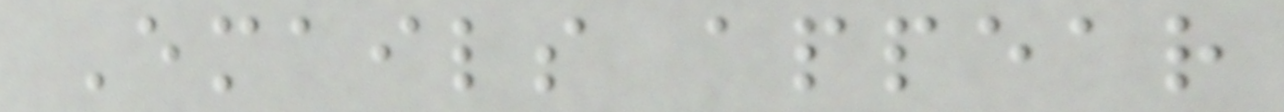Emails appear
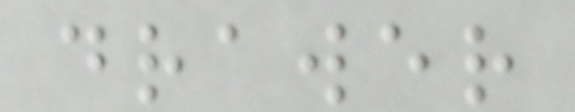drawer
